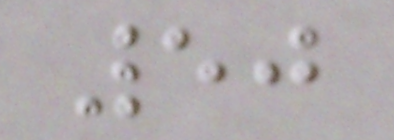50
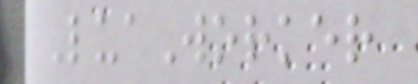LuaWorker
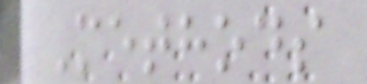Methods
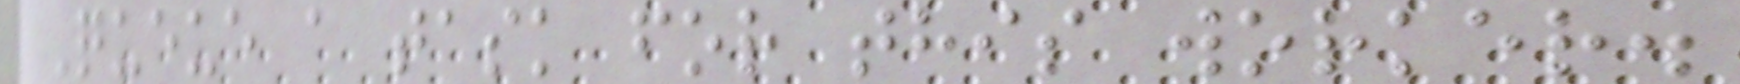Queue a task for this worker.
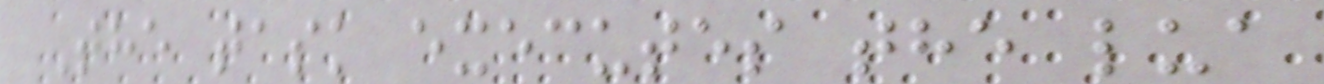The task executes the lua
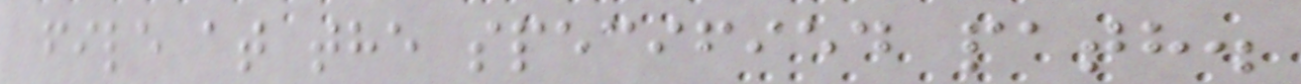file at the specified path.
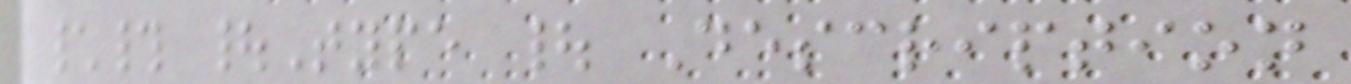\# |Type | Description
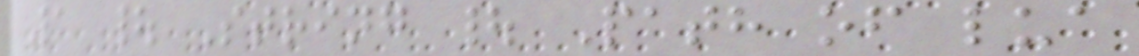1 | String | Path of lua
